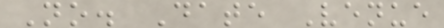No. Date Venue
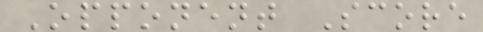Opponent Score
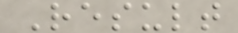Result
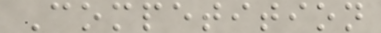Competition
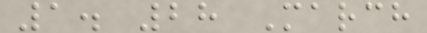1. 28 March
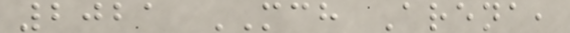2021 MCH Arena,
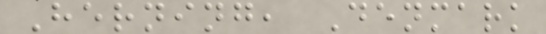Herning, Denmark
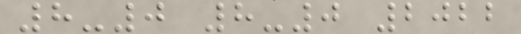8-0 8-0 2022
